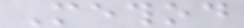Method
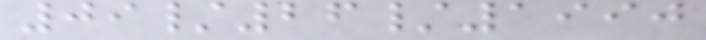09/26/1990
